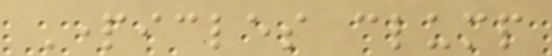Particles clump
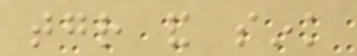together and sink
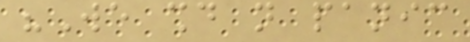"We should not panic
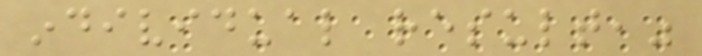individual result,"
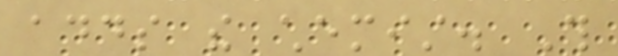adds the chemist. This
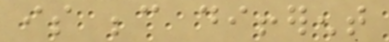is because different
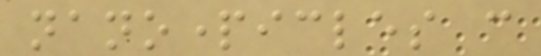nanoparticles can
